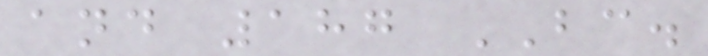and 187 BC.
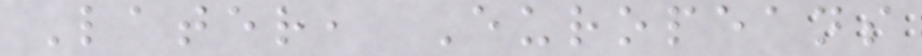Later, Europeans
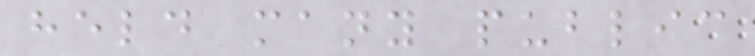held many public
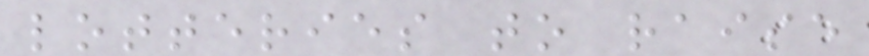lotteries to raise
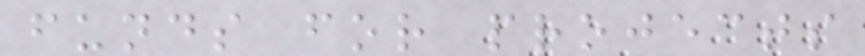funds for projects
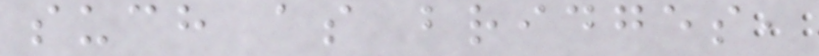such as bridges,
